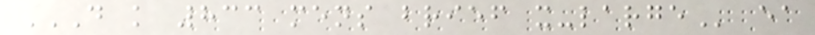D K 833 MENS BRIEF X-LARGE ea
